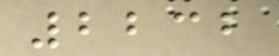2232
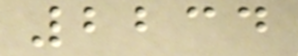2234
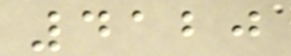4120
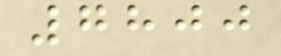7800
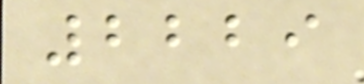2229
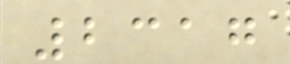2317
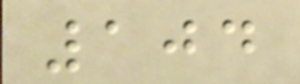104
